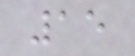15
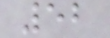52
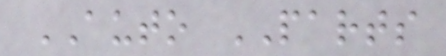AUTO PARTS
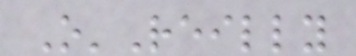O'Reilly
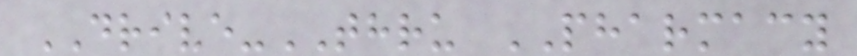DRIVE-THRU PHARMACY
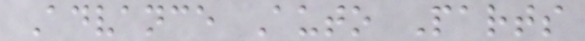Advance Auto Parts
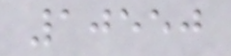10550
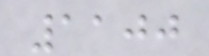1100
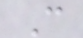C
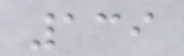139
